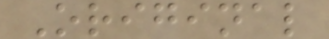Original
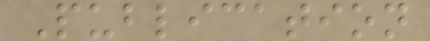Publication
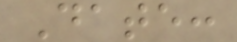Date:
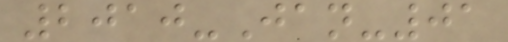2010-Jan-01
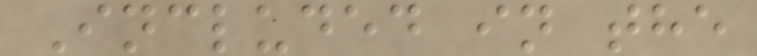Included in the
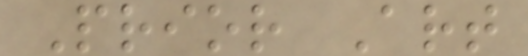Prior Art
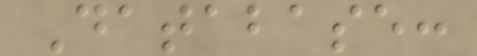Database:
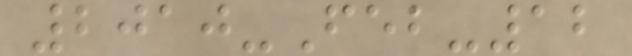2010-Feb-12
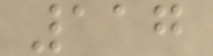117
